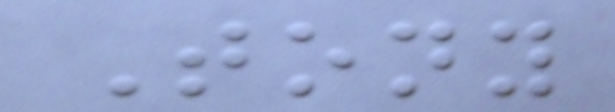Tony
